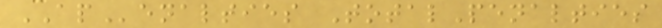APenalties TotalPenalties
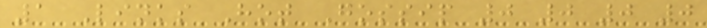1 Links Hot Gossip 0 0 0 0
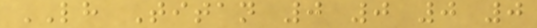LH Titan 0 0 0 0
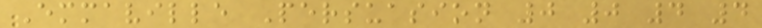Emmaville Persuasion 0 0 4 4
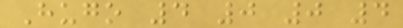Hugo 4 0 0 4
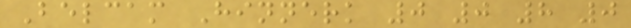Belcam Hinnerk 0 0 8 0
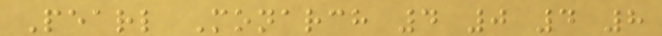Pearl Monarch 4 0 4 8
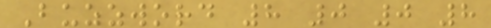Buzzword 8 0 0 8
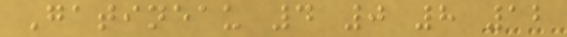Gatineau 4 0 8 12
